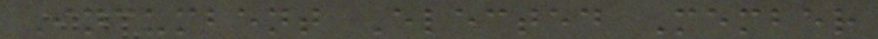Incumbent Elected Member
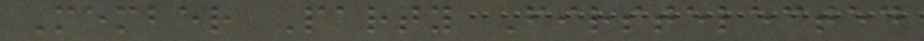Member Party Firstelected
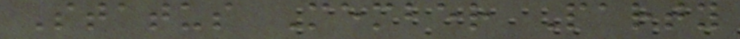Status Member Party
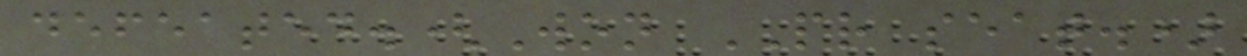defeated.(Won PR seat.)
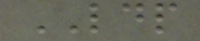LDP
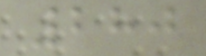280
